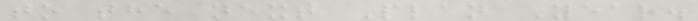to the next Plan Year.
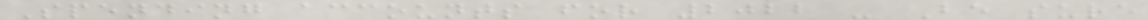Spending accounts for 2022 - Be sure
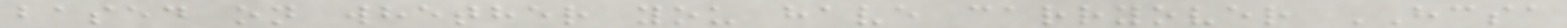based on whether you have carryover HCSA
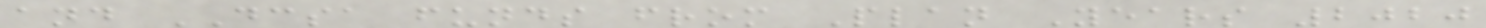and DCSA funds from Plan Years 2020
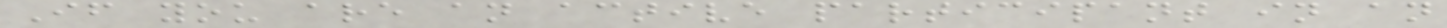If you are an active participant in an
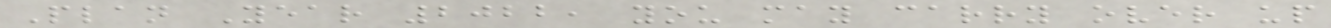Plan Year 2022, you may carry over up
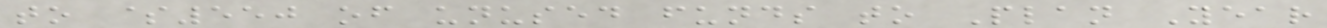to $550 of unused funds to Plan Year
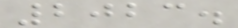2023.
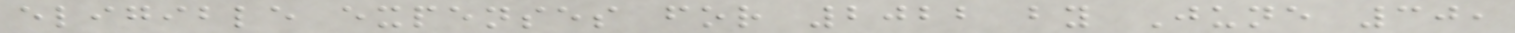eligible expenses for 2022 by June 30,
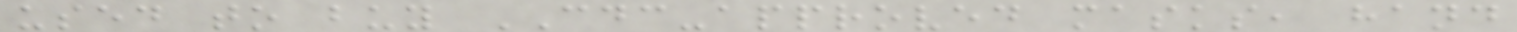used to buy CDC-approved masks, hand
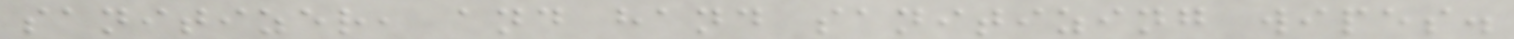sanitizer, and hand sanitizing wipes.
